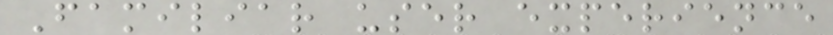Familiar user experience
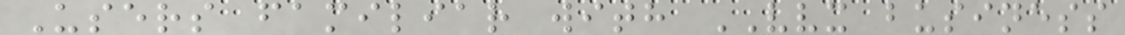Users familiar with VVX business
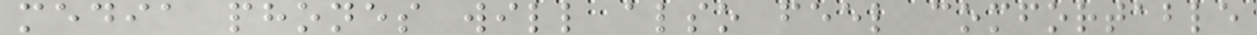media phones will also feel comfortable
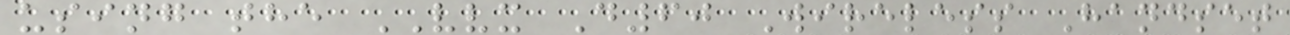using the VVX D60 Wireless Handset
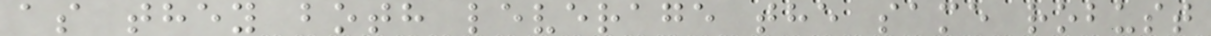as they both leverage the same robust
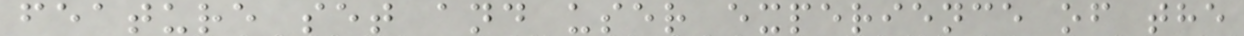feature set and user experience of the
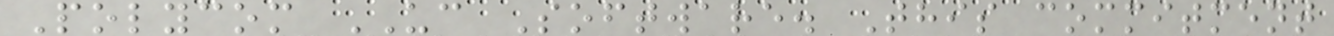Polycom UC Software. This commitment
